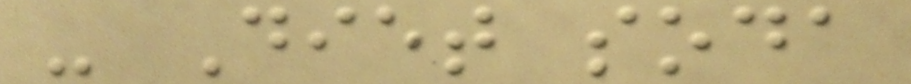- Diet soda
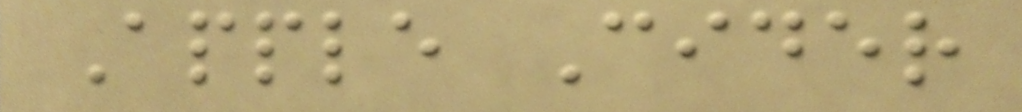Apple Cider
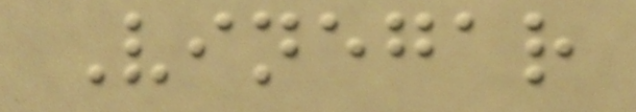Vinegar
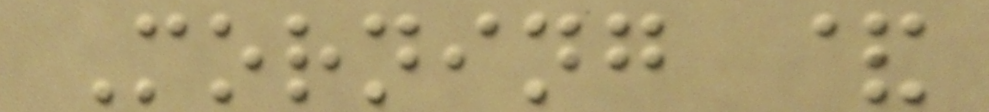Morning &
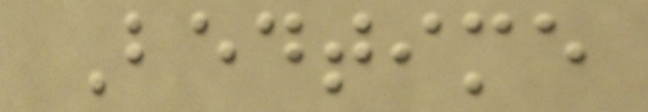Bedtime
